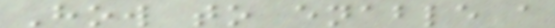How to enable a
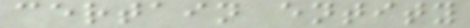certain entity
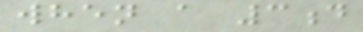when a 3d
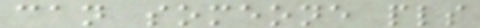can someone pls
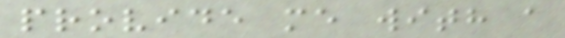provide me with a
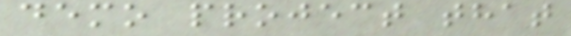demo project that
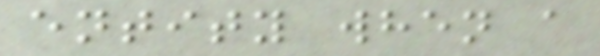entity when a
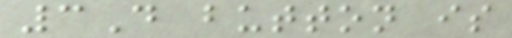3D button is
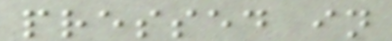pressed in
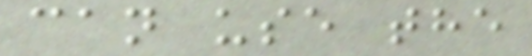can use the
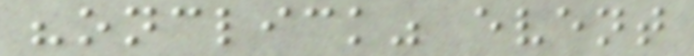"onclick" event
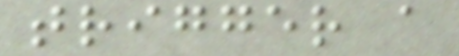trigger a
